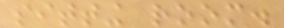sitting room.
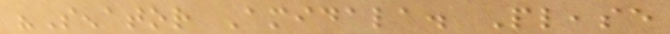"Senator Amidala. Please
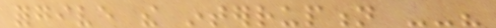forgive the interruption --"
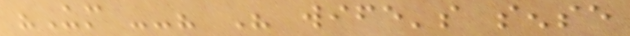"Um --" His wife's sense
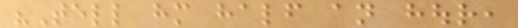"Tell him half an hour,
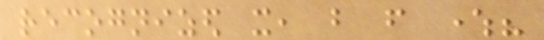recognized it, but from where?
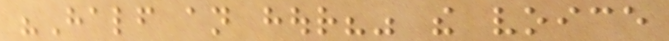"Half an hour?" the voice
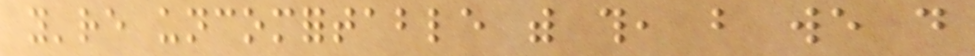you're uncomfortable with this, but we do
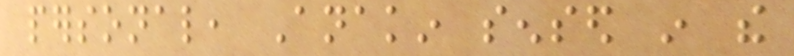personal, Anakin sensed in the
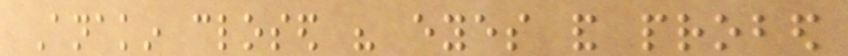Anakin closed his eyes and probed
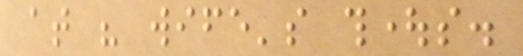at his wife's thoughts.
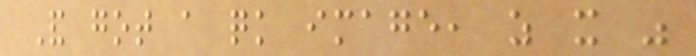And got a quick image, as it was
